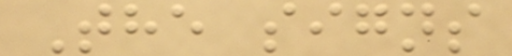The signs
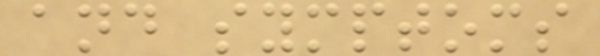and symptoms
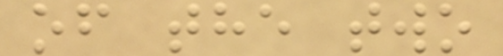of the two
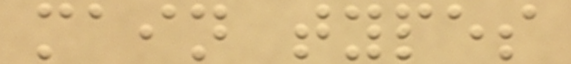main types
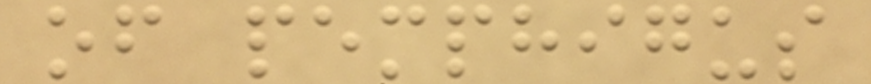of pemphigus
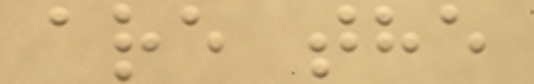are the
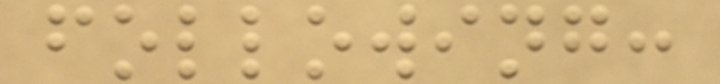following:
